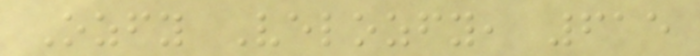Ozfy Velozfy, 615
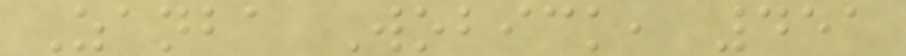Zanba Wobick, 451
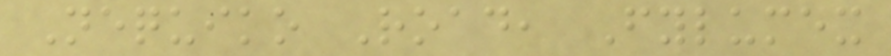Nequiko Road, Fylumex
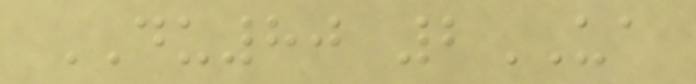DU80 2UA
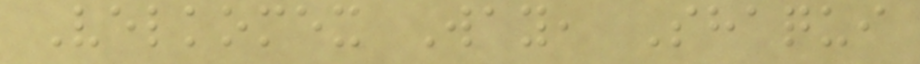Velkomex Way, Shaqui
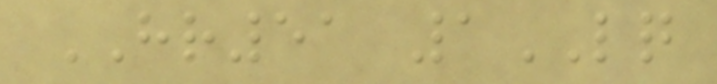HR51 1LQ
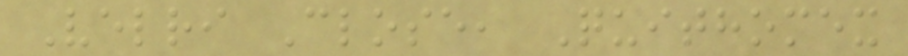Velri Close, Quithomex
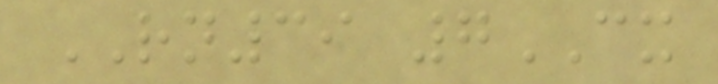RN39 7CX
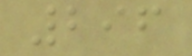296
